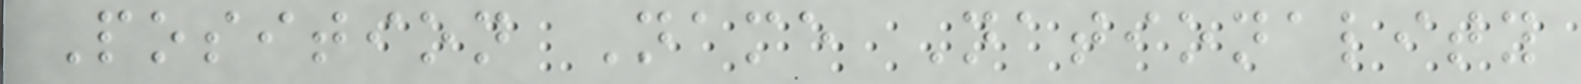Position Name Nationality
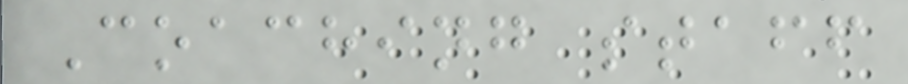Coaching staff
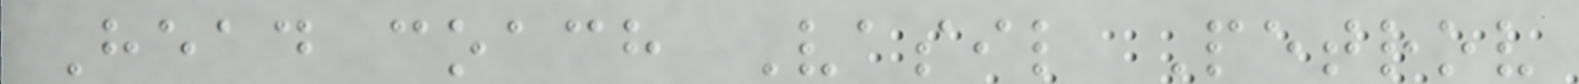Head coach Vasil Petrov
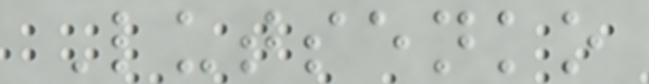Lutsenko
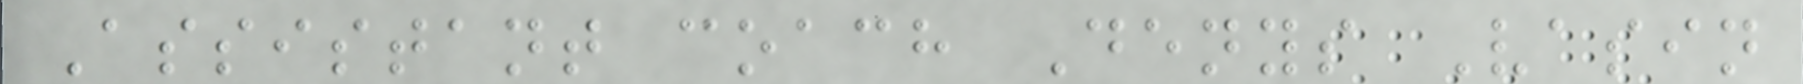Assistant coach Denys Vasin
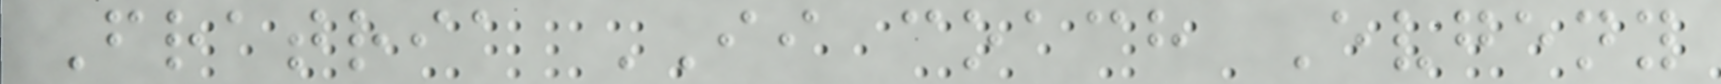Fratria II coach Evgeny
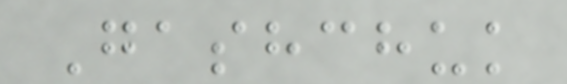Gashchuk
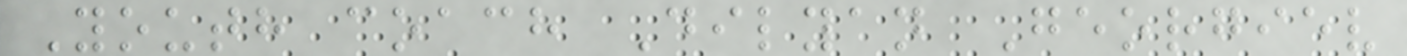Youth coach Dilyan Georgiev
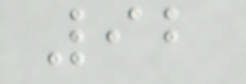92
